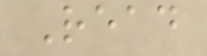Read
